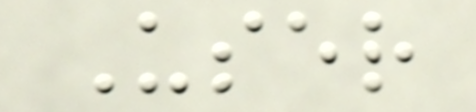User
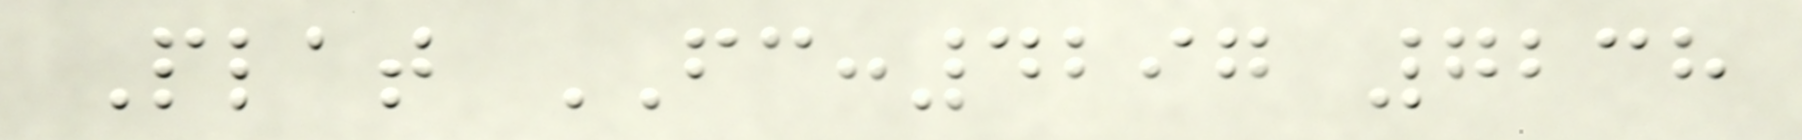Plat FC:4297 7238
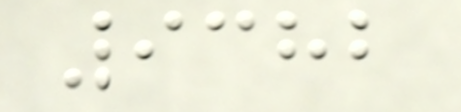9382
